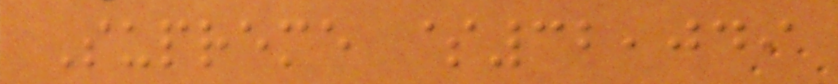Supreme $32,049
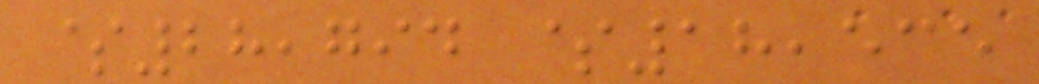$28,794 $18,535
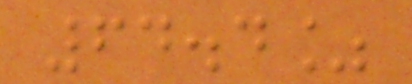64.4%
